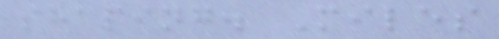shaping. Miles
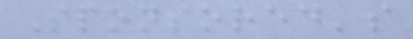Sponsored's
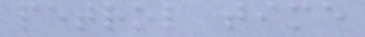petrol time
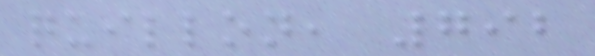quillon, 792
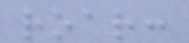roar:
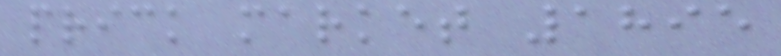prick market 1895
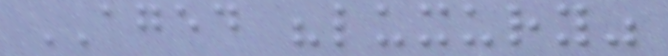AGED "luxury"
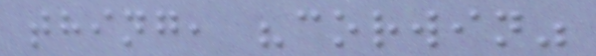thing, "corwin"
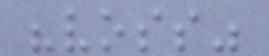"voss"
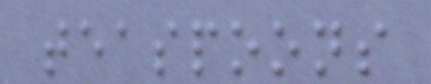teaspoons
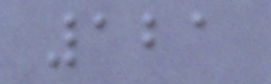121
